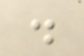.
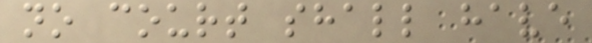no court shall have
